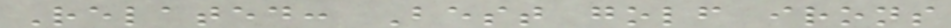Related: Best golf irons
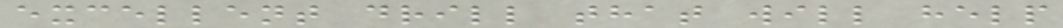excellent drill that will help
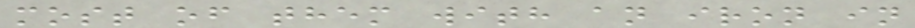most of them with an iron in
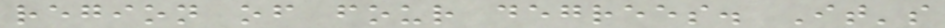region of four degrees. It's
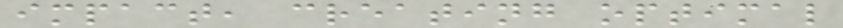impact, creating optimal
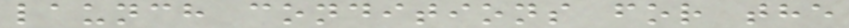launch conditions for the
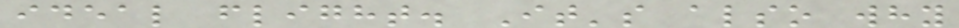ideal flight. It's also why
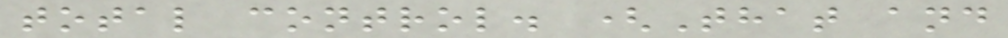total control. (That and
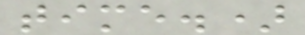time.)
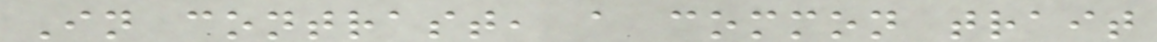In contrast, a common trait
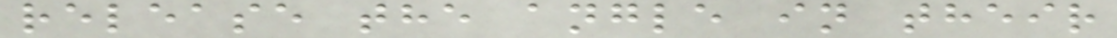release the angle in their
